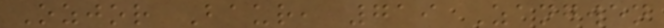Ozjor Baur, 719 Zangwen
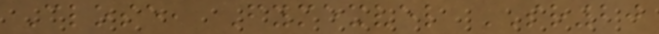Close, Fymexvel SR20
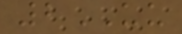2UU
